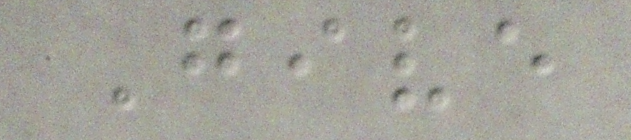Give
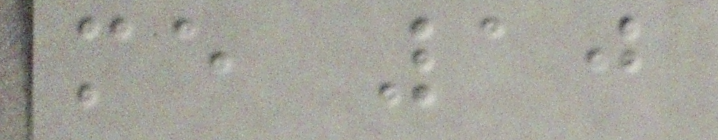me 10
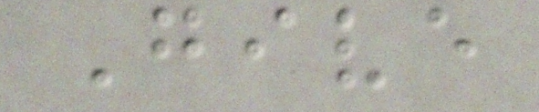Give
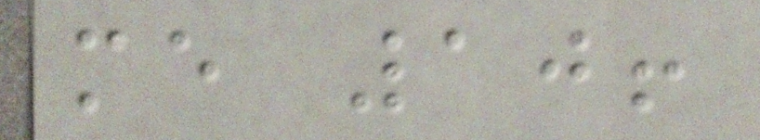me 10!
